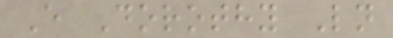E Dorothy Ln
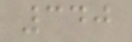340
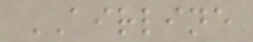AIRLINE
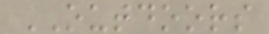OUTDOORS
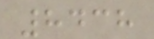8438
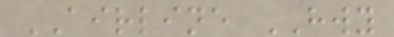AIRLINE HWY
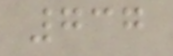737
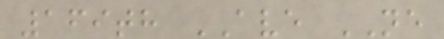169th AVE NE
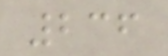236
